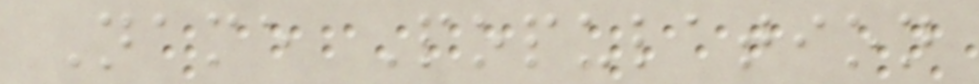Name Population
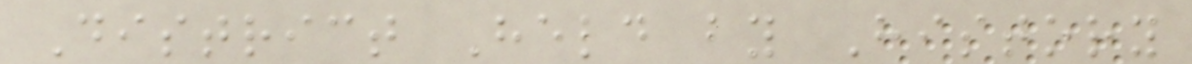District Held by History
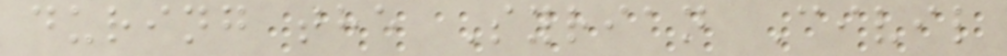during the Syrian Civil
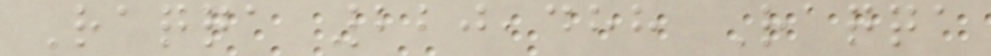Raqqa 220,488 Raqqa
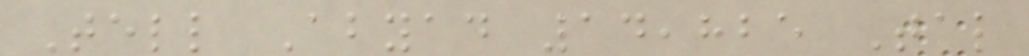Tell Abyad 14,825 Tal
